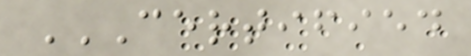CERTIFIED
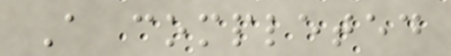A completed
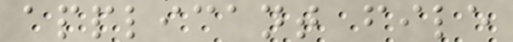applicant file
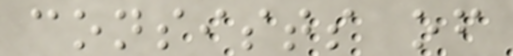consists of
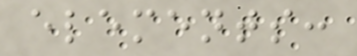elements:
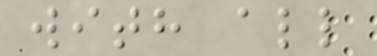with all
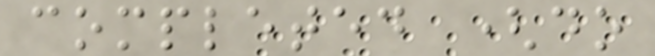completed (do
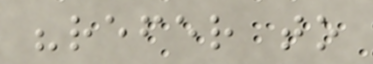"refer to
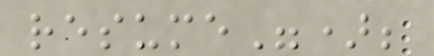resume");
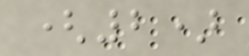(2)
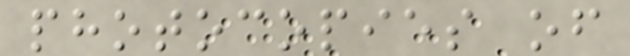photocopies of
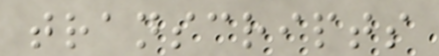transcripts
